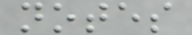notes
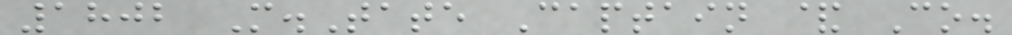1802 M.Tate Captain & Co.
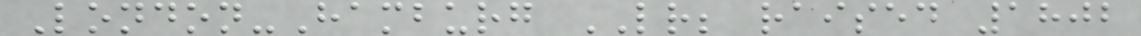London-Hamburg LR; raised 1802
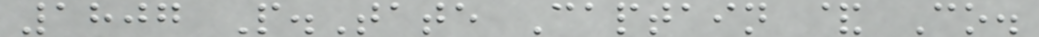1807 P.Tate Captain & Co.
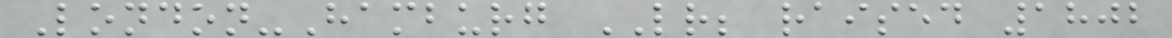London-Hamburg LR; raised 1802
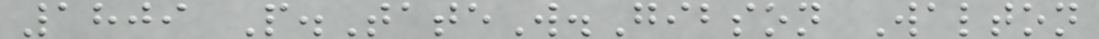1809 P.TateW.Gibson Walton
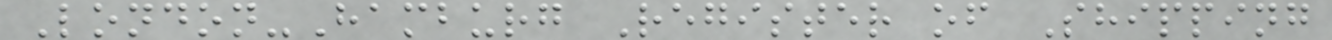London-Hamburg Register of Shipping
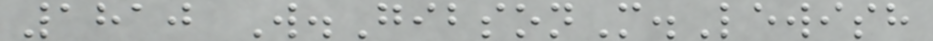1810 W.GibsonM.Lewish
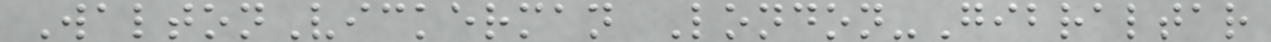WaltonVickerman London-Gibraltar
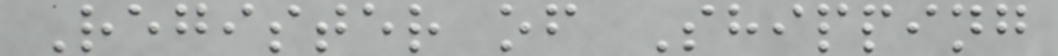Register of Shipping
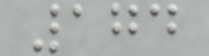174
